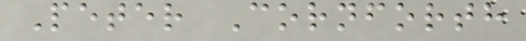Peter Cornforth
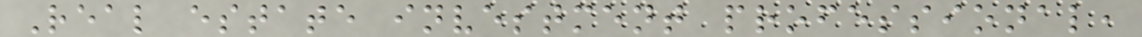Real estate investment professional,
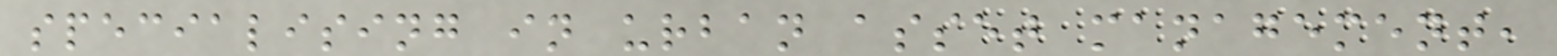specialising in urban asset management,
